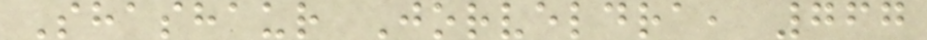Shashaur Jorveldra, 767
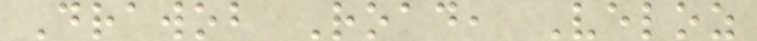Drawob Road, Veloz
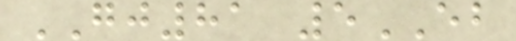GJ81 5EB
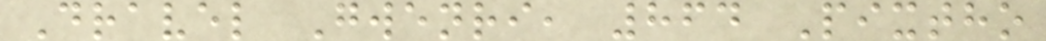Dravel Gwenri, 864 Pixtho
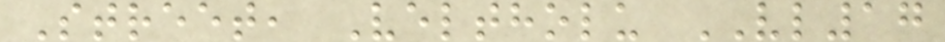Street, Veltholu VL17
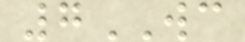7WC
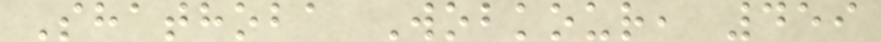Shathoba Wobkour, 459
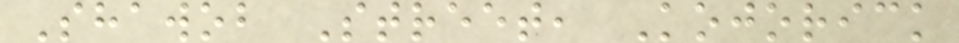Shawob Street, Kojorick
